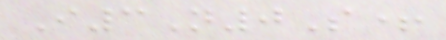I3N0S+
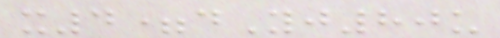x4=dYj80u
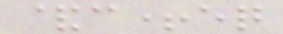&c+eq
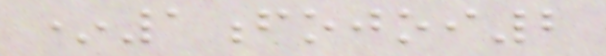*1fojoi2
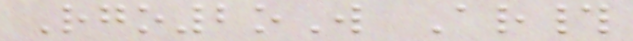Rgo2oW Ar#
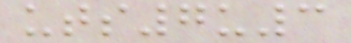uts7u3
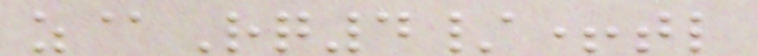z@Rq4/+tl
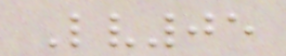Lv05
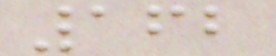162
